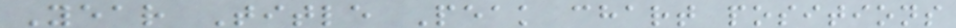Year Title Peak chart positions
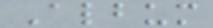Album
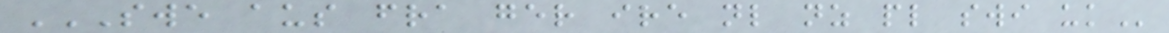SWE AUS FRA GER IRE NL NZ PL SWI UK
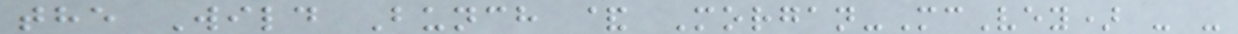the Wild Bunch & Morgan-McVey) - -
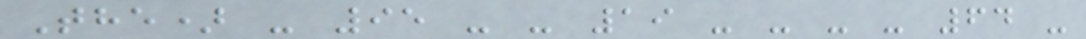The) - 95 - - 19 - - - - 64 -
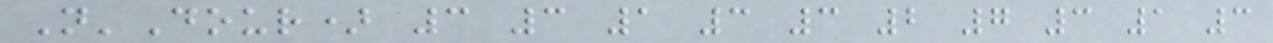N'Dour) 3 3 1 3 3 2 7 3 1 3
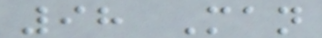98 Man
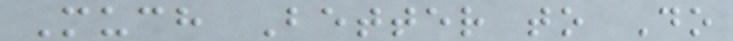Much Better to Do
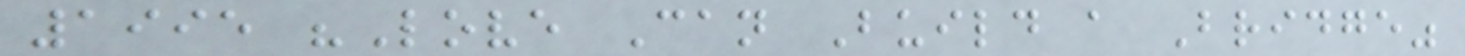1995 "Love Can Build a Bridge"
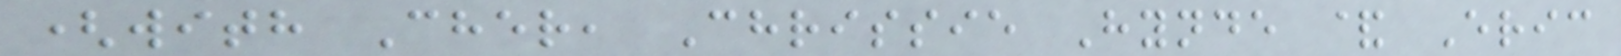(with Cher, Chrissie Hynde & Eric
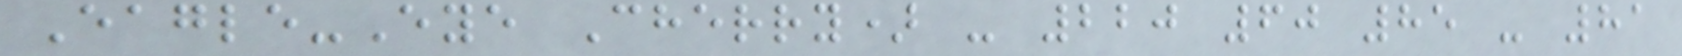Eagle-Eye Cherry) - 220 60 85 - 81
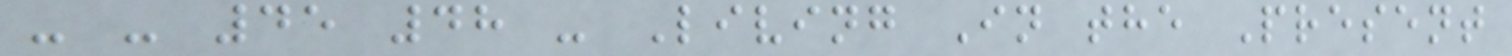- - 45 48 - Living In the Present
